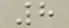8
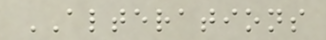ALTERATIONS
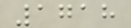1718
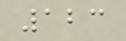123
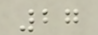27
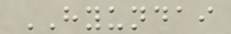HYUNDAI
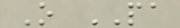O PA
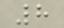8
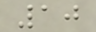10
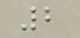2
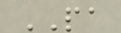PA
